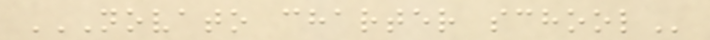NOVATO CHARTER SCHOOL
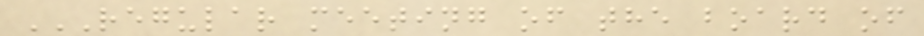REGULAR MEETING OF THE BOARD OF
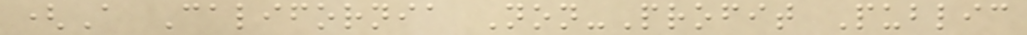(A California Non-Profit Public
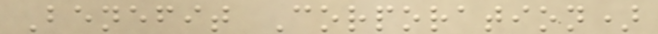Benefit Corporation)
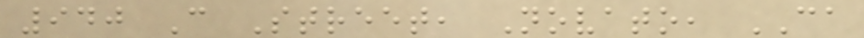940 C Street, Novato, CA
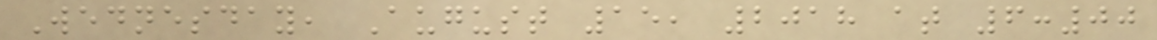Wednesday, August 15, 2018 at 6:00
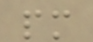pm
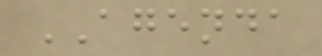AGENDA
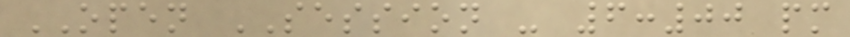OPEN SESSION - 6:00 pm
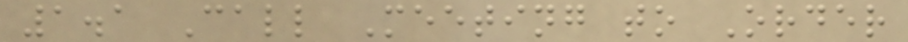1.1 Call Meeting to Order
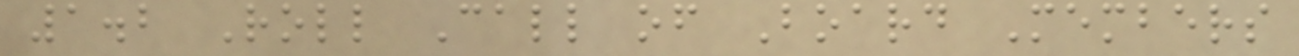1.2 Roll Call of Board Members
